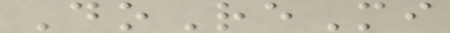DoReMi
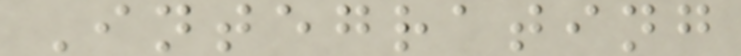Integrating
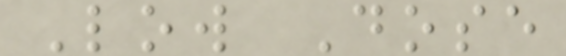Low Dose
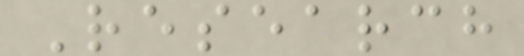Research
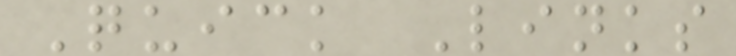Quick Links
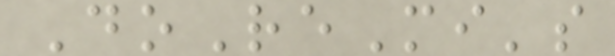DoReMi's
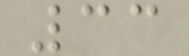33
